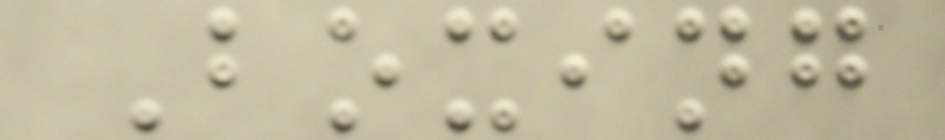Boxing
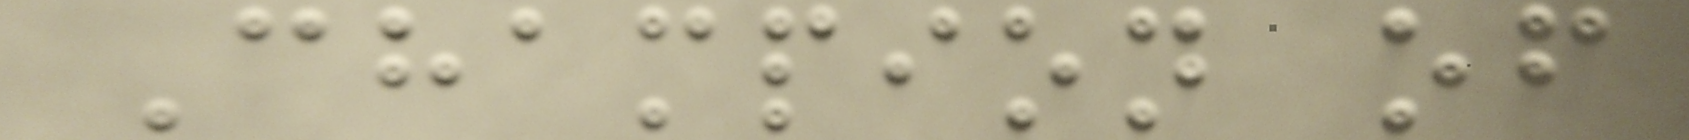Champion of
